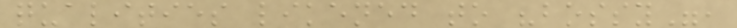qualities likened to "bossy",
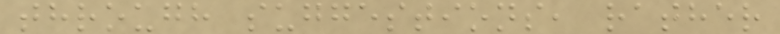through suggestions, rather
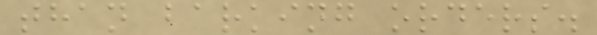than barking orders.
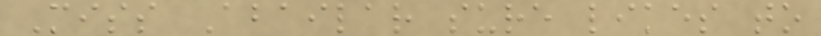Miss Abailar sure likes to
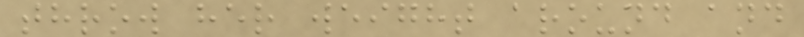throw her weight around and
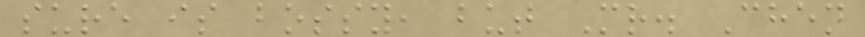sure is bossy, but Mr. Chen
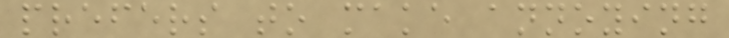prefers to make annoying
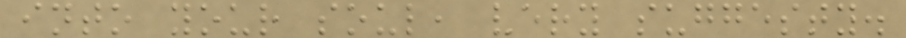into your soul, very suggesty.
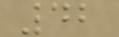42
